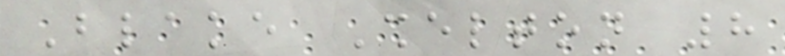Blake Shelton 8
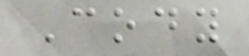Cody
